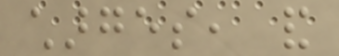charges, and
